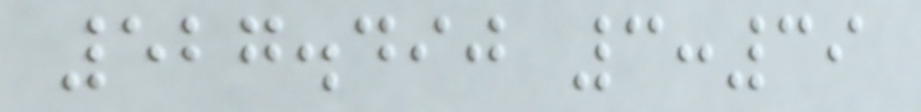527.490 3:39
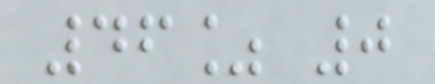46% 0
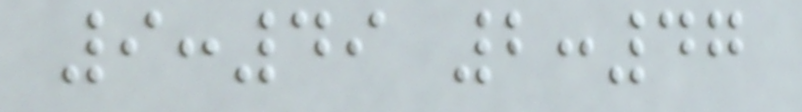9:49 2:47
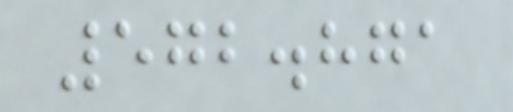572.871
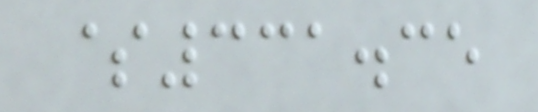$331.35
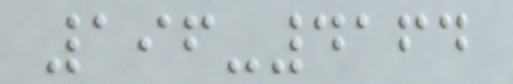196-4164
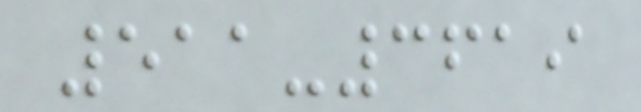511-3619
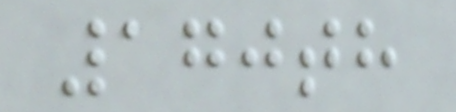170th
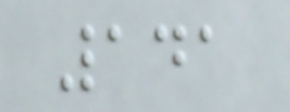141
